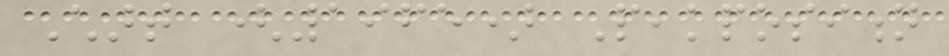Chart (1965) Peakposition
